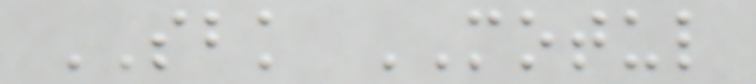SBK MOTUL
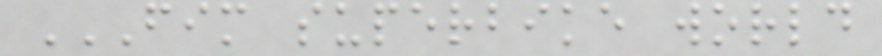FIM SUPERBIKE WORLD
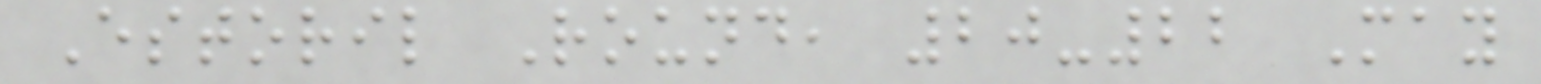Estoril Round, 20-22 May
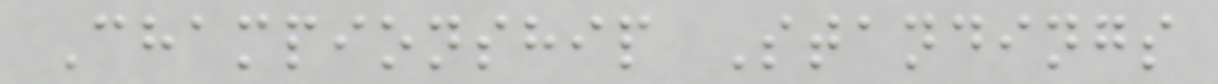Championship Standings
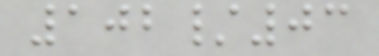102/03
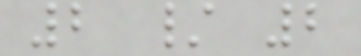2 / 2
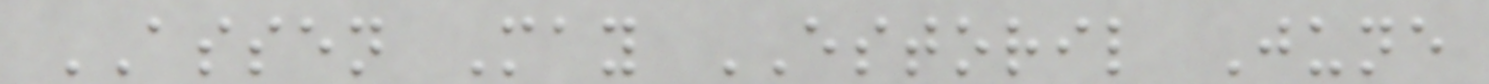ASSEN May ESTORIL June
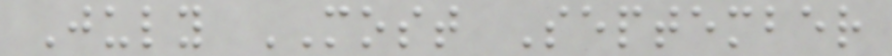July MOST September
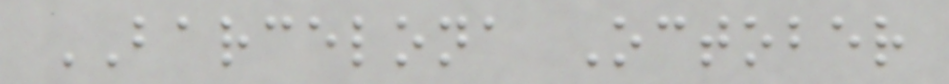BARCELONA October
